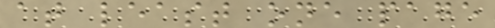at least one page
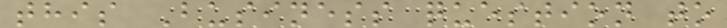this Business question to
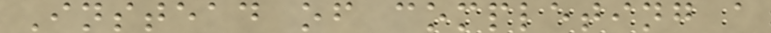Instead of completing a
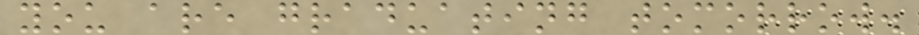you are graduating tomorrow.
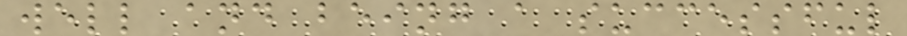well and being a successful
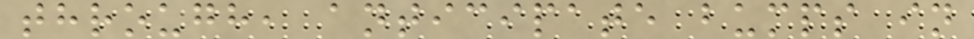through, anticipate bumps in
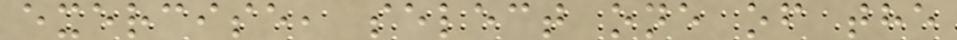exercise, select one of the
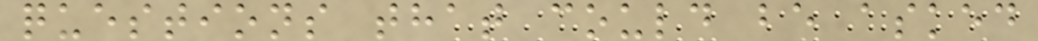questions that could be asked
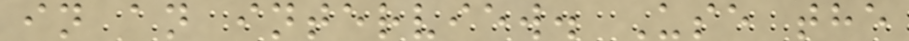in an interview. Use the
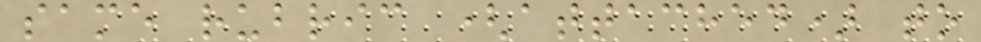same rubric (attached) to
